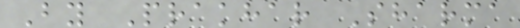By Prakhar Sharma
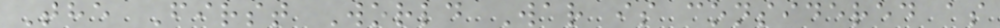The First World War is considered as
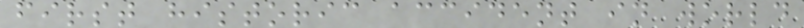first historic accident in world
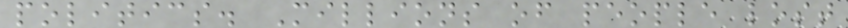politics. Millions of people lost
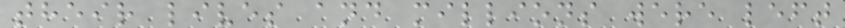their lives and millions were left
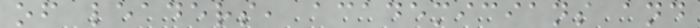of leaders, academicians and
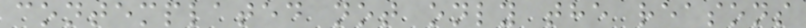contemplated not only the reasons
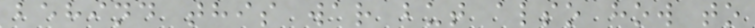behind this war but also how to
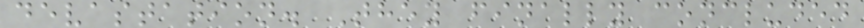devastation. They finally concluded
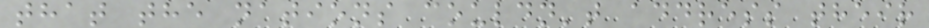that the nations couldn't address their
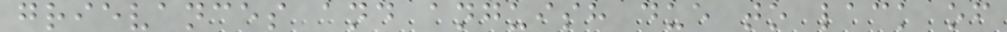grievances and anguish due to lack of
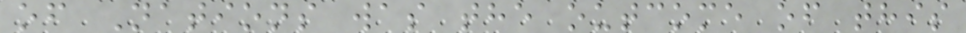of Nations was the outcome of this
